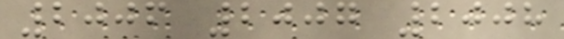2006 2007 2008
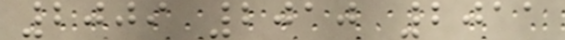2009 2010 2011
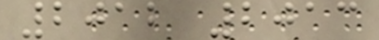2012 2013
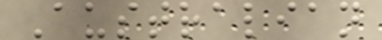Australian
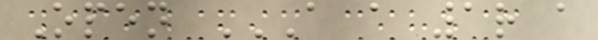Open A A 1R A
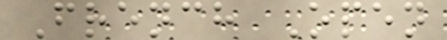French Open
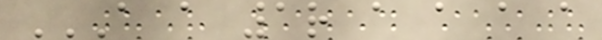A A 1R A A A A
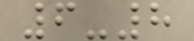6-8
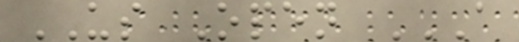US Open A
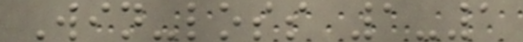Win-loss 1-1
